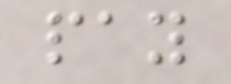pay
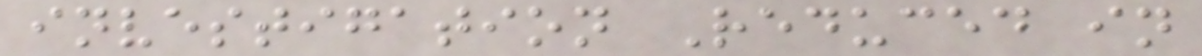investigation Reduced in
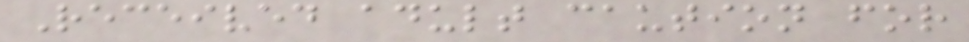Received adult caution for
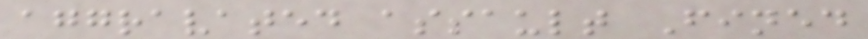aggravated assault Fined
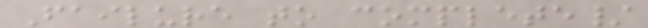Failure to complete/
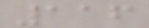116
